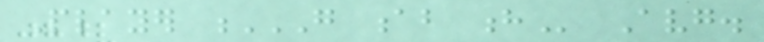Player G AB H Avg.
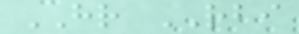HR RBI
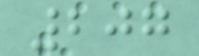207
